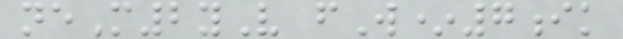neM2yV fW*7ik
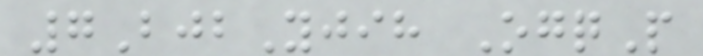7BjbYjih OgqP
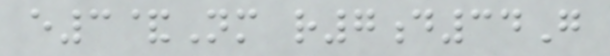e3&Nm r7d34G
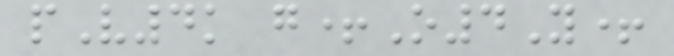pV4k g+O4Y+
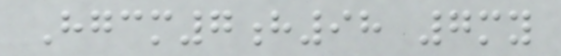Hgcm7h98 7my
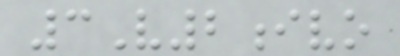3V2ivo
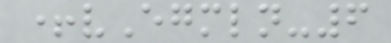+vEgmln-6
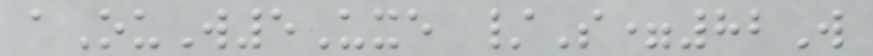aOuW5Uxe /S=82W
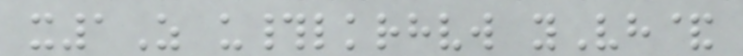x1Z u#lkrhvw yVh&
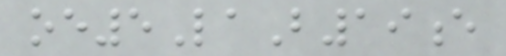oe5LaB19e
